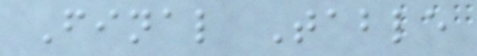Final Table
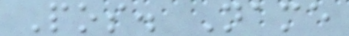Pos. Name
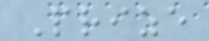Prize
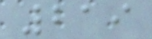219
